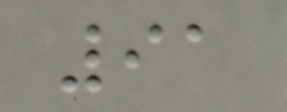91
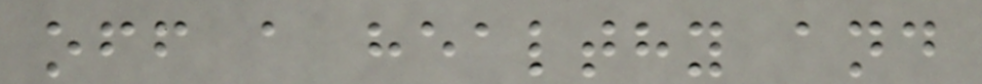off a healthy and
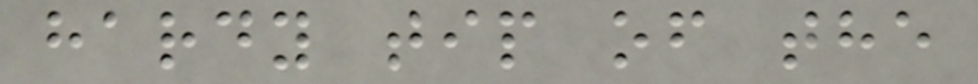hardy tip of the
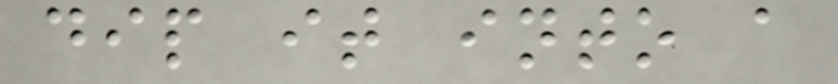dip it into a
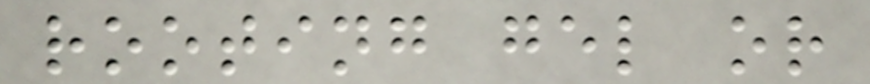rooting gel or
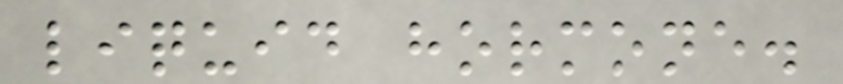liquid hormone.
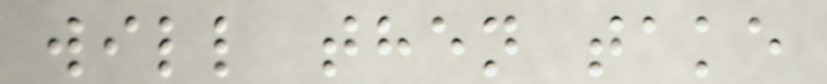will then take
